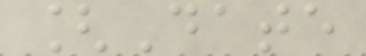[Date
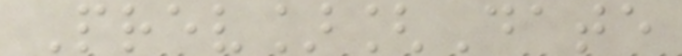Prev][Date
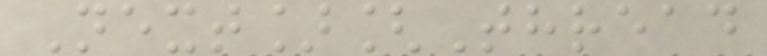Next][Thread
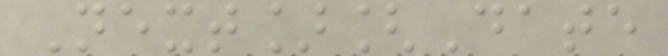Next][Date
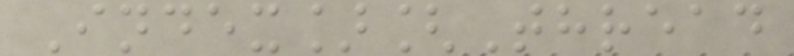Index][Thread
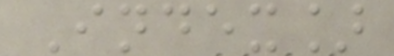Index]
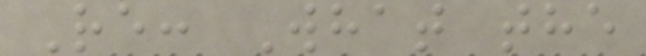Re: What the
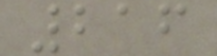216
